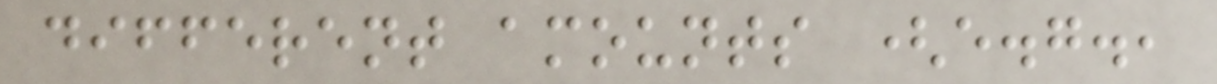different amounts (e.g.,
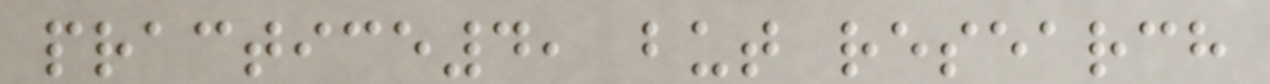practice4, but research
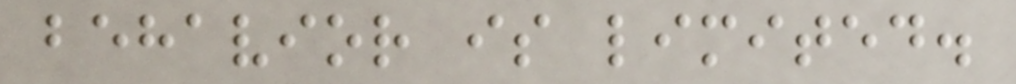behavior is limited.
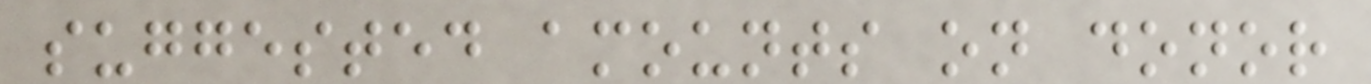suggested amounts on donor
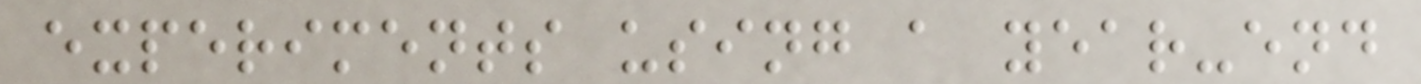experiments using a year-end
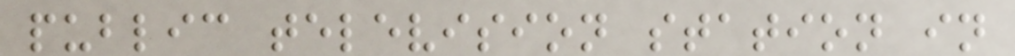public television station in
